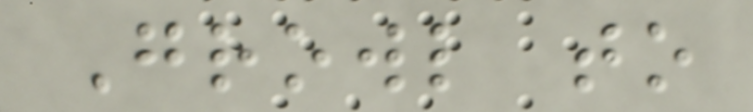Growl to
